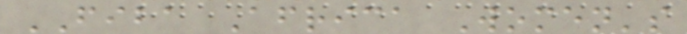FIBA Africa Women's
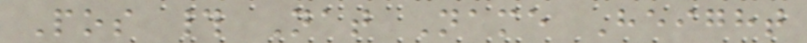Pos # Nat Name Height
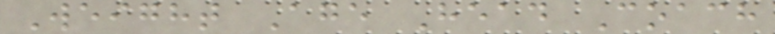Weight Age Head Coach
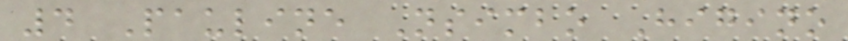4 Pauline Nsimbo Higino
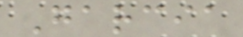Garcia
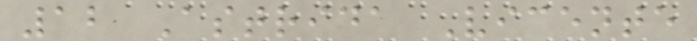12 Astrida Vicente
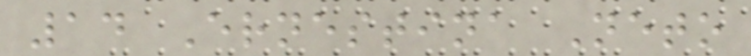14 Ernestina Neto
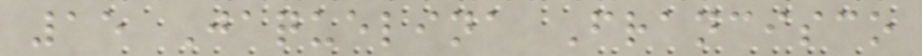15 Jaquelina Francisco
